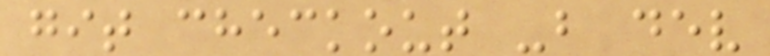git checkout -b dev
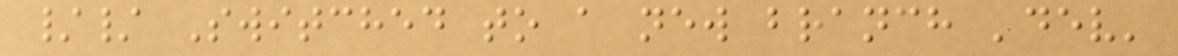// Switched to a new branch 'dev'
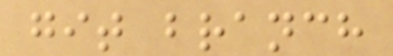git branch
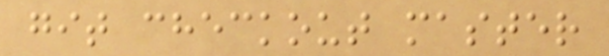git checkout master
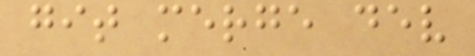git merge dev
